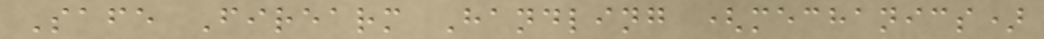Safe Firearm Handling (mechanics)
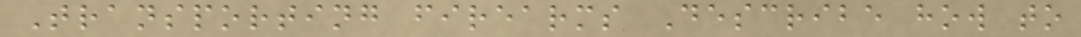Transporting firearms Describe how to
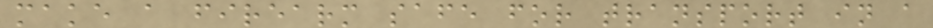make a firearm safe for transport in a
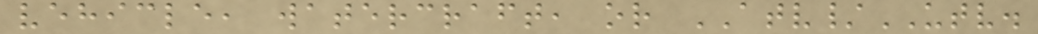vehicle, watercraft, or ATV/UTV.
